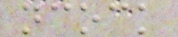ncock
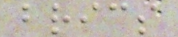brics
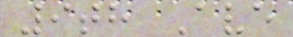9th Ave
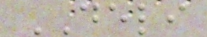DELI
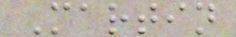Martin
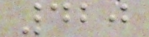420
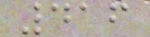416
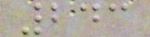243
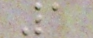1
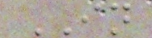IN
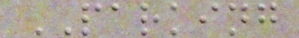PARKING
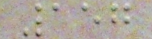157
